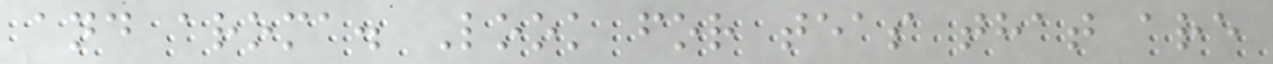and aroma. Look for teas that are
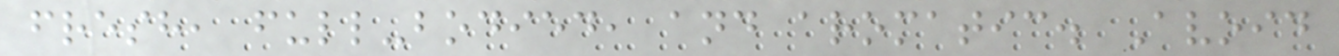fresh, full-bodied, and aromatic. Avoid
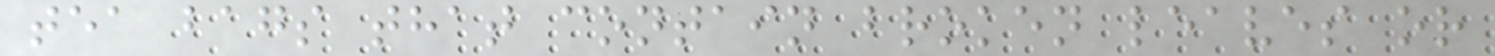tea bags that contain broken leaves or
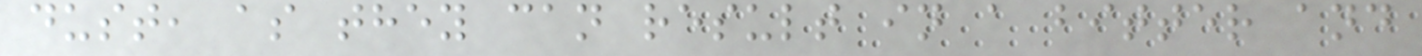dust, as they can result in a bitter and
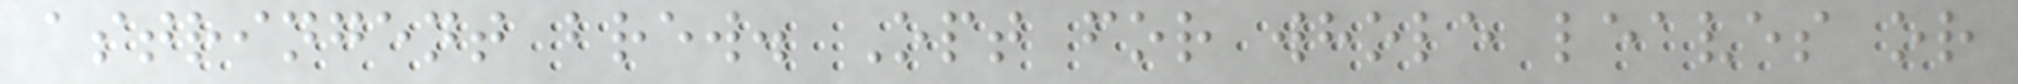astringent brew. Opt for whole leaves or
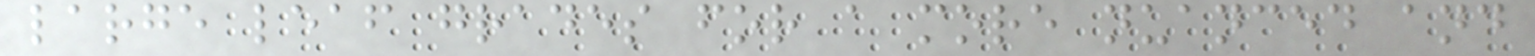large leaf grades for a more nuanced and
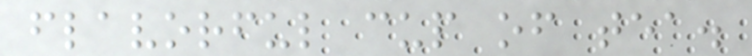flavorful cup of tea.
